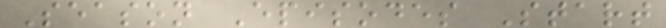Season Episodes Start
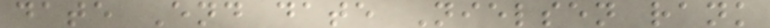date End date Nielsen rank
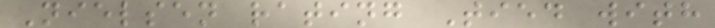Nielsen rating Tied with
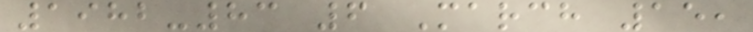1982-83 6 March 15,
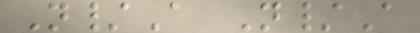N/A N/A
